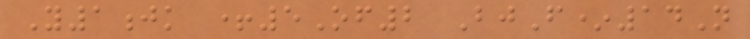Y1jk +5Of2 BjF*14N
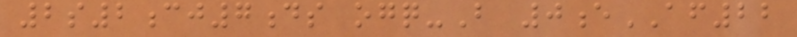2s2cj7ds ogq-B 0eAF22
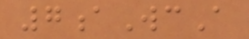7aWcA
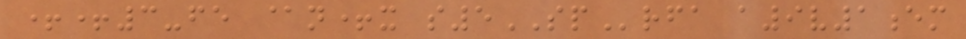++3-fe @n+x s5SPrfa a9v1em
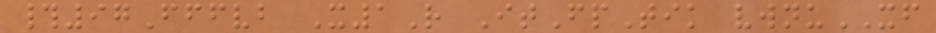#97Fffvb X1R ItFpTik vwnuXF
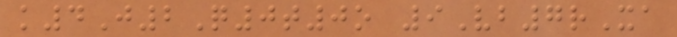k4J2Q0t0o 9Vb7rXa
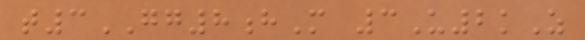t3GG8hM 3U2kZ
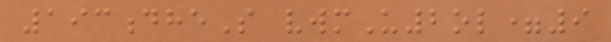193dheS vwmU2ol=9
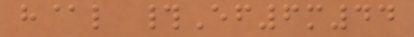h@l #Ef6m44
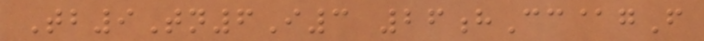Tb9Tn6I3 26hCc@gF
